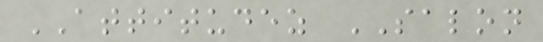ATTITUDEZ SALON
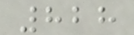828
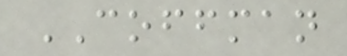COFFMAN
